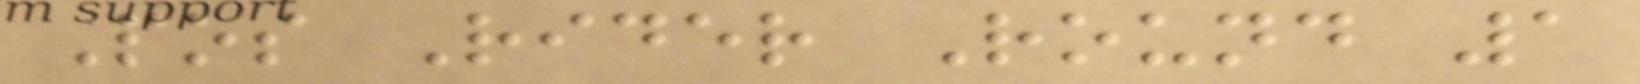Pos Rider Round 1
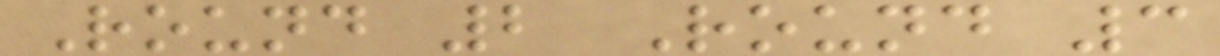Round 2 Round 3
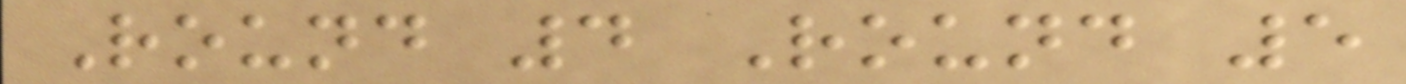Round 4 Round 5
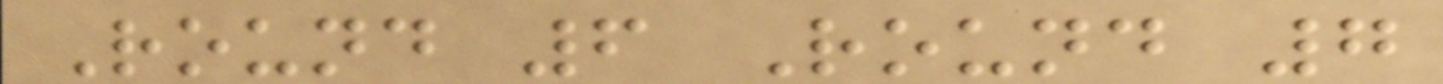Round 6 Round 7
